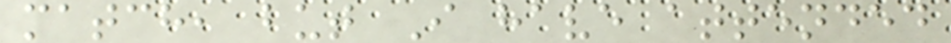match, but I have attended
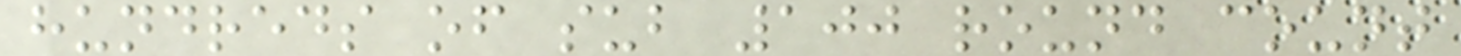hundreds of sub 100 round count
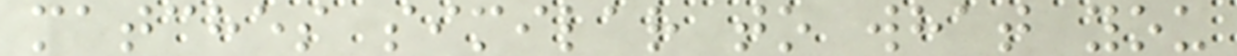matches similar to what you
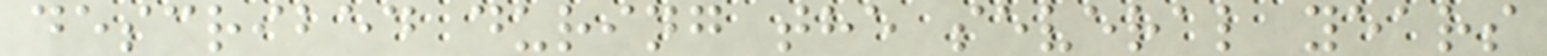described during the several years
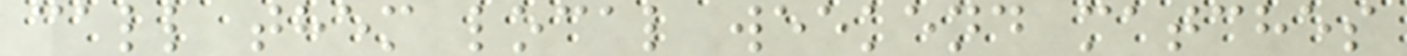call them local weekend matches
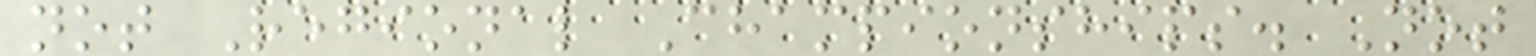not Regional Championships. Not
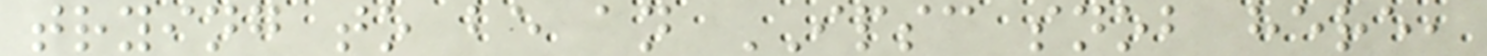trying to be an IPSC snob here,
